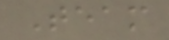Team
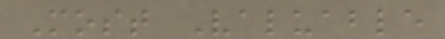Most Valuable
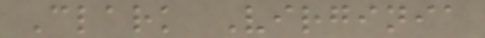Clark Virginia
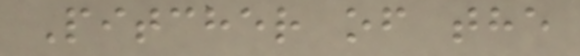Pitcher of the
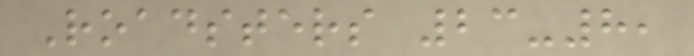Roadsters 23-8,
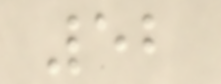52
